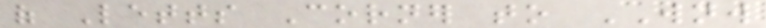of Letts Corner to WNW
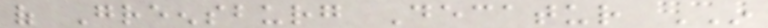of Greensburg Decatur IN
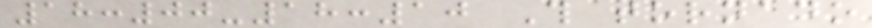18:00-18:10 This tornado
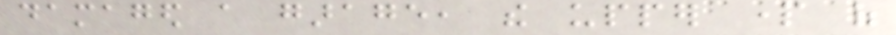damaged a garage, the upper part of
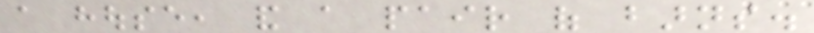a house, and a pair of barns.
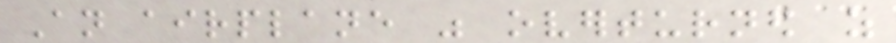An airplane was overturned as
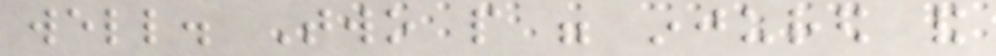well. Two people were injured and
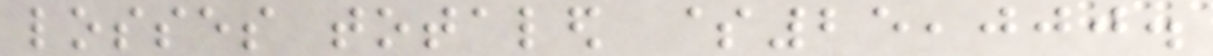losses totaled $25,000.
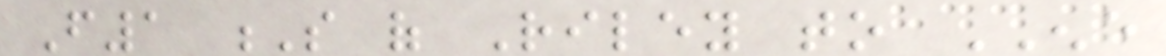F1 S of Riley to ENE
